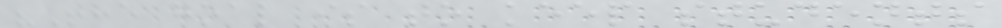"The goal is to keep students
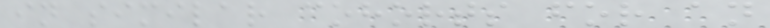in similar cohorts for an
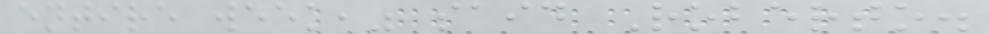entire week," said Roberto.
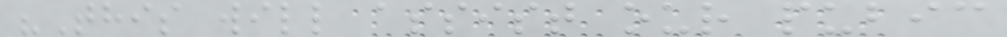"This will assist our pubic
